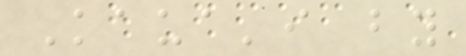Kaua'i by
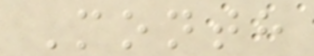Month
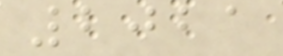2021
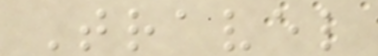Travel
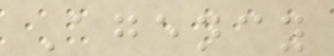Agency
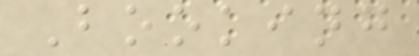Booking
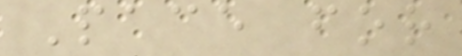Pace for
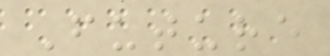Future
